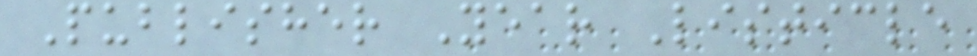Publisher Year Listicle
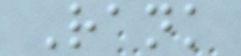Rank
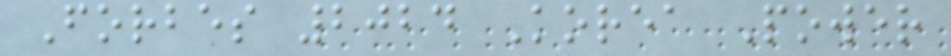Forbes 2024 Korea Power
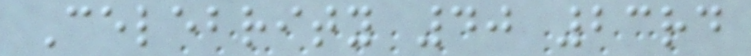Celebrity 40 23rd
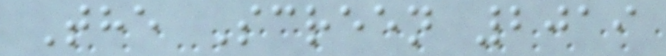The Screen 2019
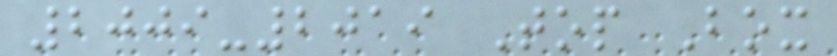2009-2019 Top Box
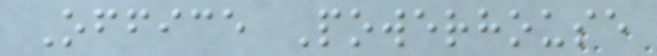Office Powerhouse
